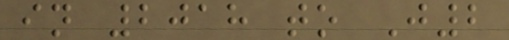in 2018 to J2
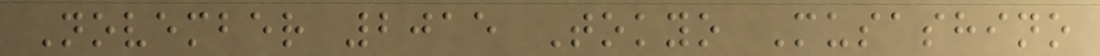November 2015 Tokyo Musashino
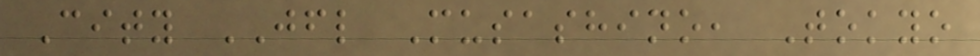City JFL Musashino, Tokyo
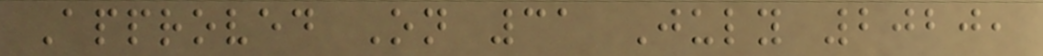Approved On 31 July 2020,
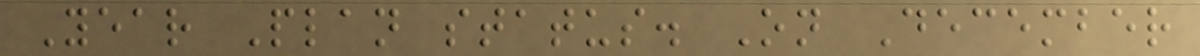Year Plan status. On December
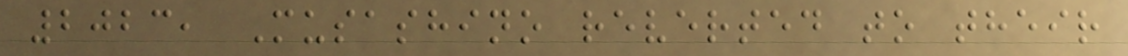2023, Musashino reverted to their
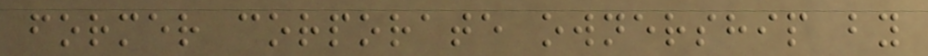former corporate ownership by
